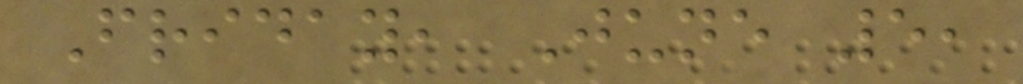Friday, June 5,
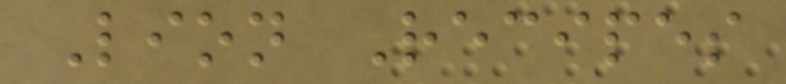Lion Recipes
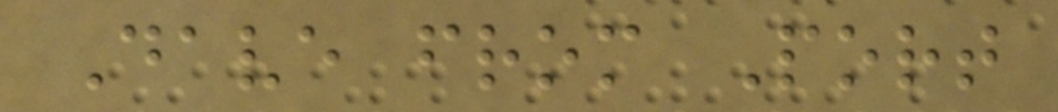Dave from Port
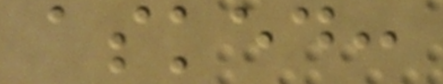asked:
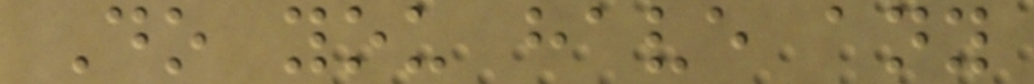Do you have any
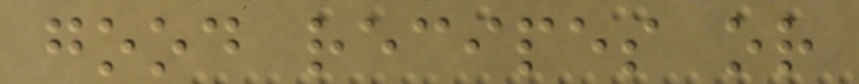good recipes or
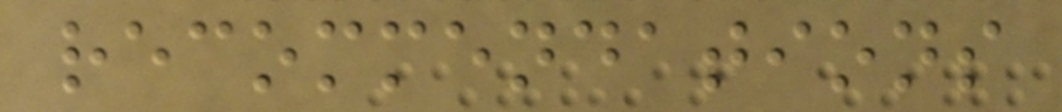recommendations
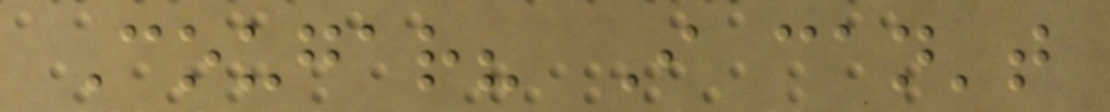Cougar? I can't
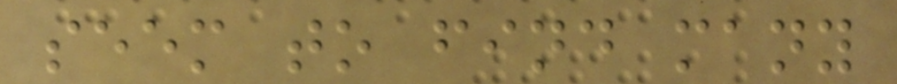seem to find many
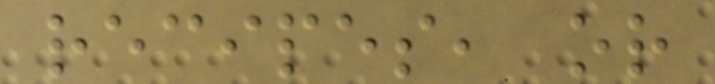recipes, or
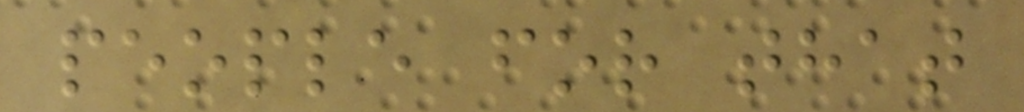people for that
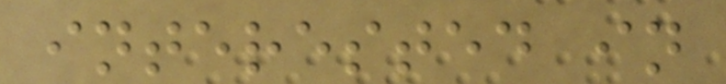interested in
